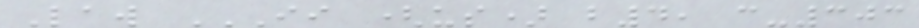Law II (US) B4, C-303
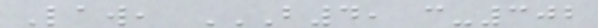Law, B4, C-302
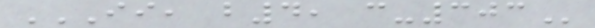II, B4, C-303
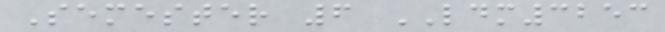Semester 6 LDM3253
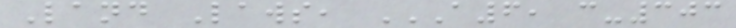Land Laws, A6, C-303
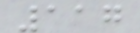117
